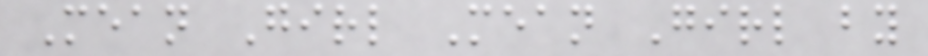Mean Girl Mean Girl by
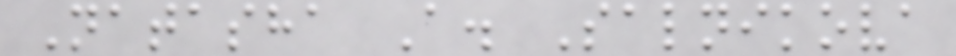Natasha A. Salnikova
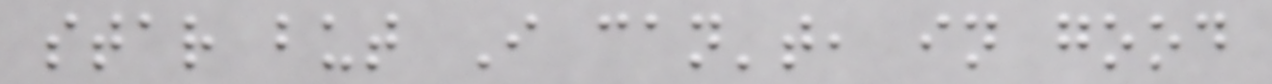star but I can't, in good
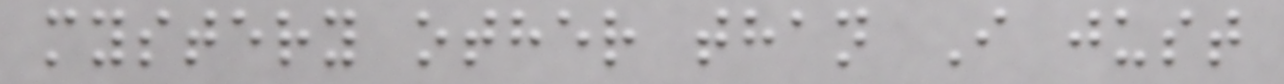mystery other than I just
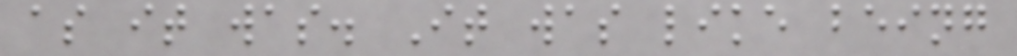as it was. It was like being
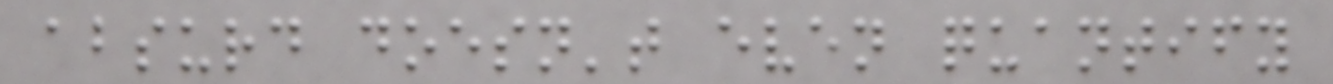absurd doesn't even quantify
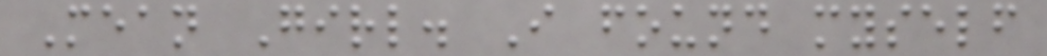Mean Girl. I found myself
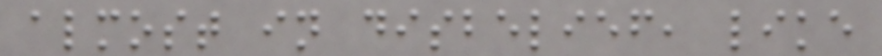almost in disbelief, like
